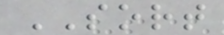SORT
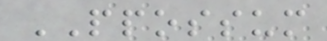PPOSSUM
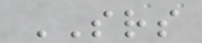SRS
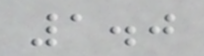1.0
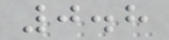0.8
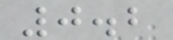0.2
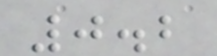0.2
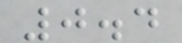0.4
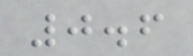0.6
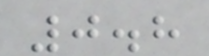0.8
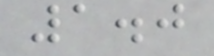1.0
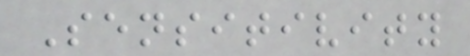Sensitivity
